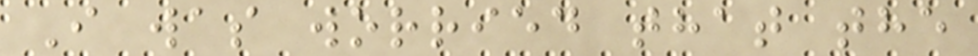I was worried that the
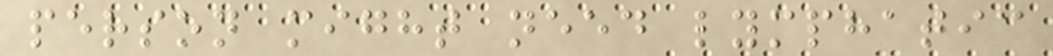person might need lymphatic
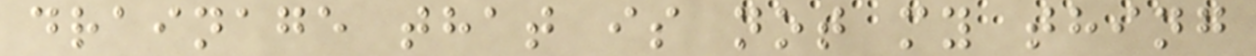drainage that is not my thing
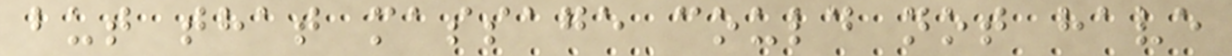but that massage could not have
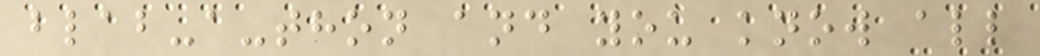blab-a-thon and you know all
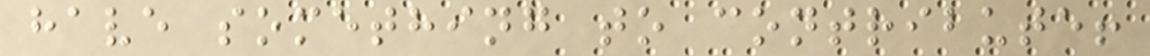have something to contribute!
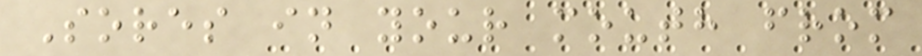Sores in your mouth from
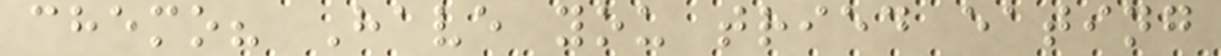chemo? Have you tried eating
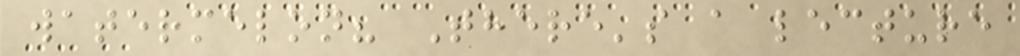watermelon? There's a lecture
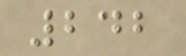242
